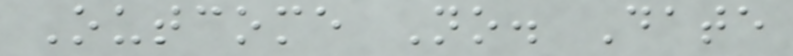Outcome No. Date
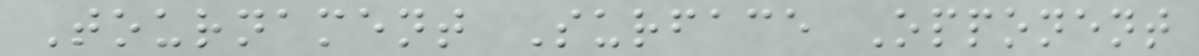Tournament Surface Opponent
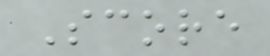Score
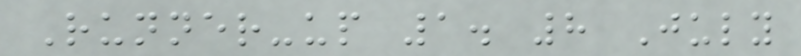Runner-up 1. 8 July
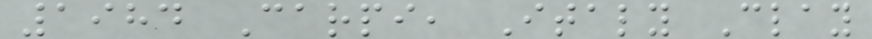1984 Carpi, Italy Clay
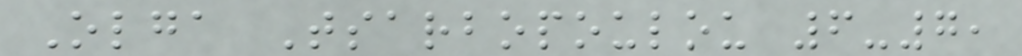Olga Tsarbopoulou 6-7,
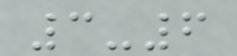3-6
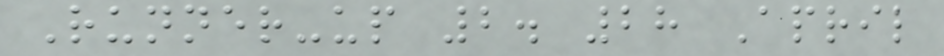Runner-up 2. 28 April
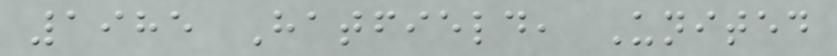1985 Hatfield, United
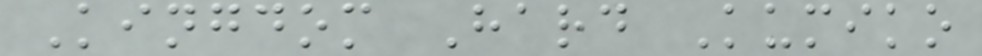Kingdom Hard Kumiko
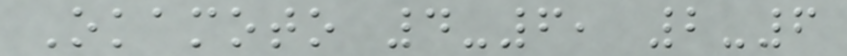Okamoto 4-6, 2-6
